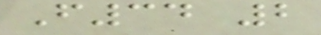F34 2
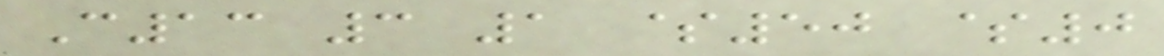C13 3 1 $50 $0
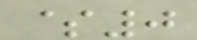$0
